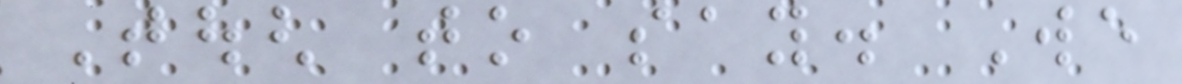Tough to say. We
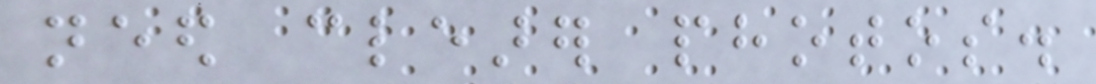need clearer photos.
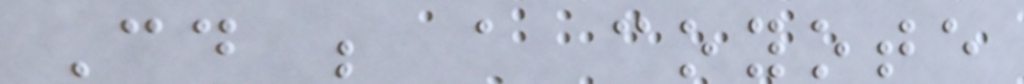Could be a coyote
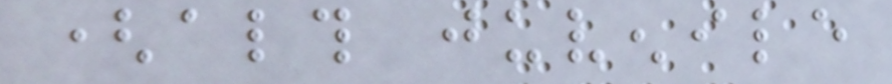(although juvenile
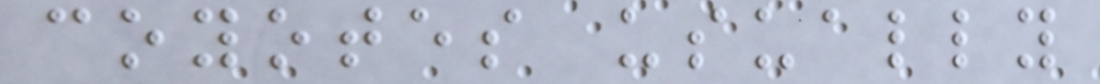coyotes usually
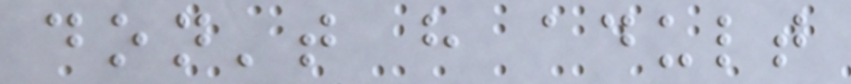don't have adult
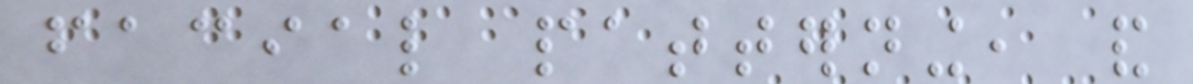facial patterning, and
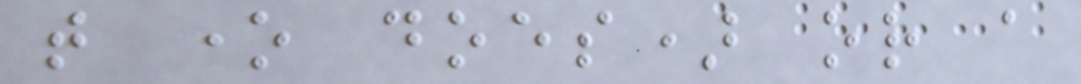that one does) or a
